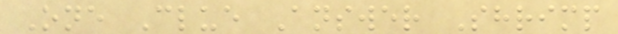One Clue Answer Shrimp
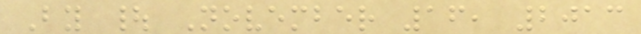By | November 16, 2013
